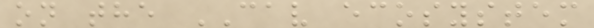on the CAV ecosystem
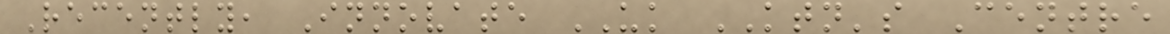Recently, Innovate UK KTN's Centre
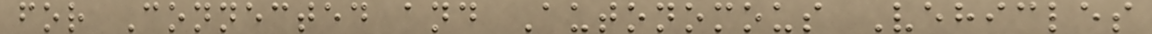for Connected and Autonomous Vehicles
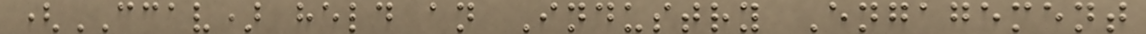(CCAV) held an Industry Engagement
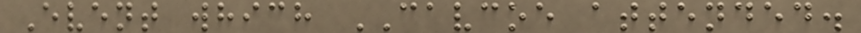Event which CAVCOE attended.
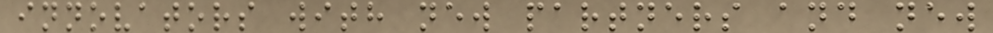innovators with new partners and new
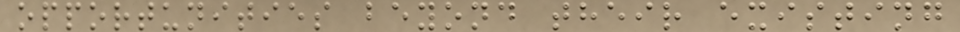opportunities beyond their existing
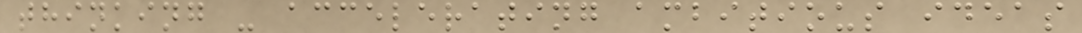thinking - accelerating ambitious ideas
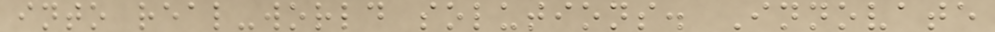into real-world solutions. Innovate
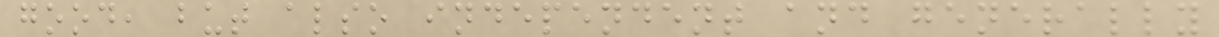good, but also independent and generally
